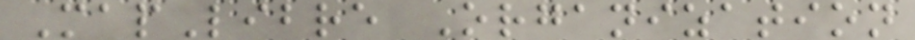MapLibre Organization
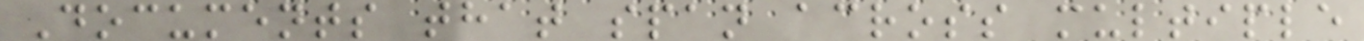Documents that span across multiple
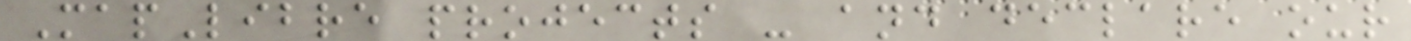MapLibre projects - and declare our
